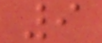9
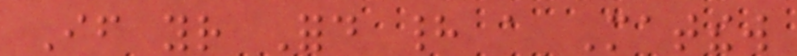If your Ford had a Matthew
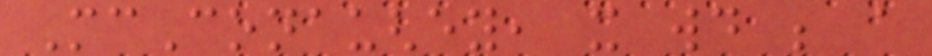McConaughey, it would be a
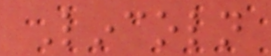Lincoln
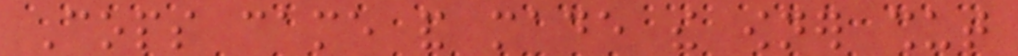Cops came and made the owner shut
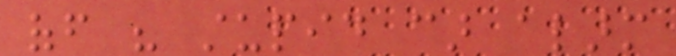off his stupid car alarm
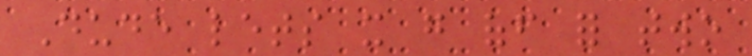Dude lets it go off for two
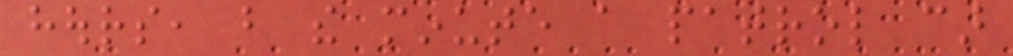hours, but the minute a patrol car
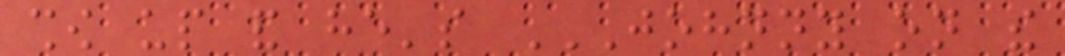show up and he's JOHNNY ON THE
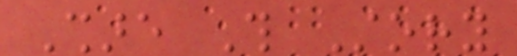Share This Story
